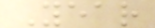Year
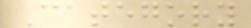Category
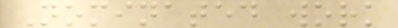Nominated work
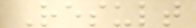Result
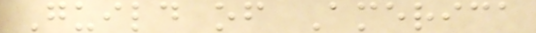Guild of America
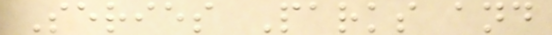Series Parks and
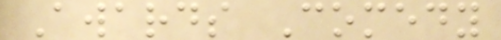Awards Comedy
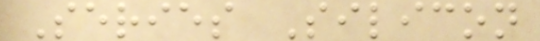Series Silicon
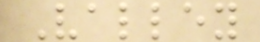Valley
